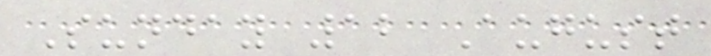Sunday 12 August
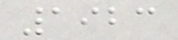1923
